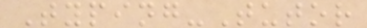Typing-Tutor
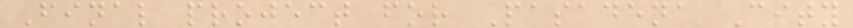Final project for Pasadena City
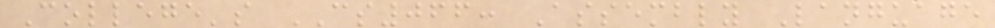College's CS066: Assembly Language
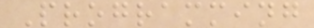Programming
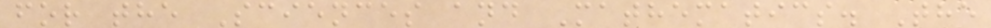for the Sciences and Mathematics. The
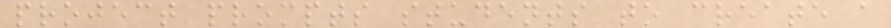project prompts students to create a
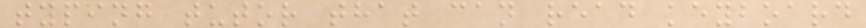typing tutor that can read keyboard
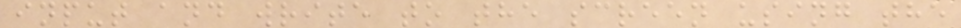input and write to the screen using the
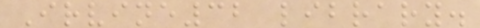Irvine32 library.
